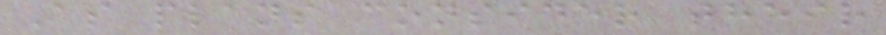As plans consider their
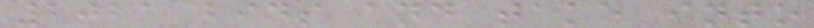2021 bids and take into
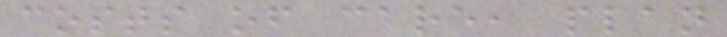costs of care, plan
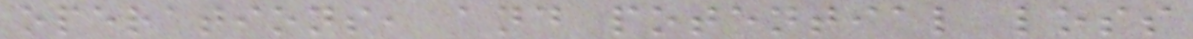operations, and potential loss
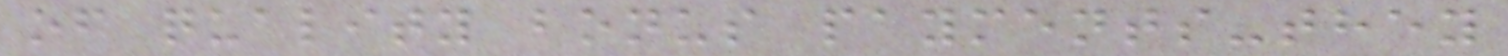of quality bonus payments-they
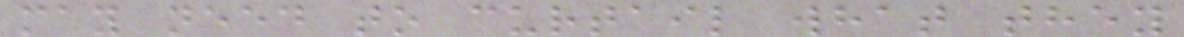may need to curtail what they
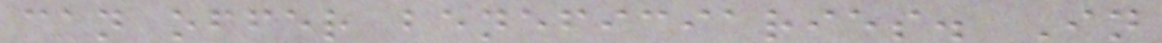can offer beneficiaries. In
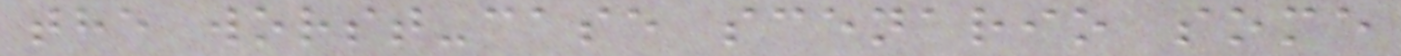the worst-case scenario some
